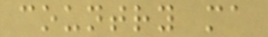country ma
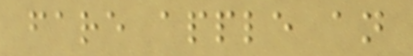fare apple an
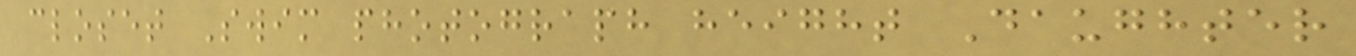closet Swim photograph height Daughter
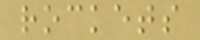rockets
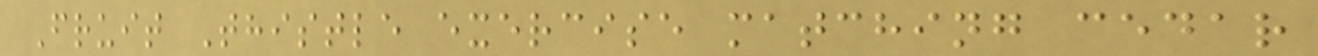Fruit Thistle exercise matching cedar
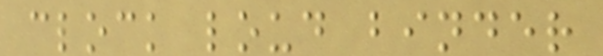clock loud binder
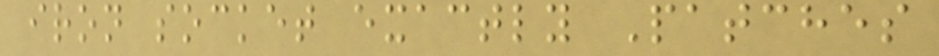iron socket exactly Patches
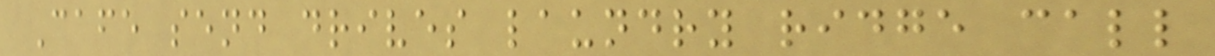Cafe send drives laundry ridge call
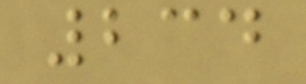234
